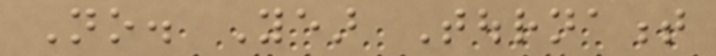No. Year Tournament
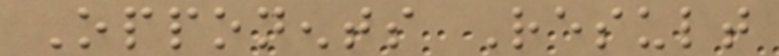Opponents Result
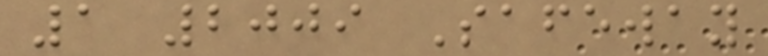1 2009 Safeway
